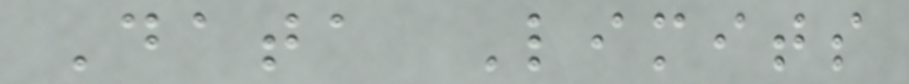Data Limits
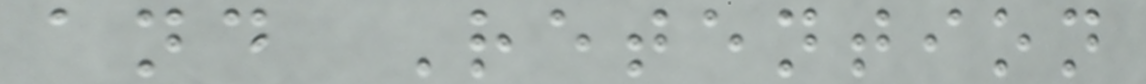and Retention
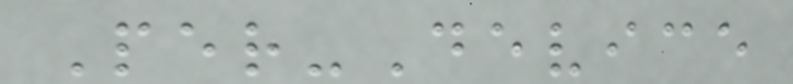Per-Device
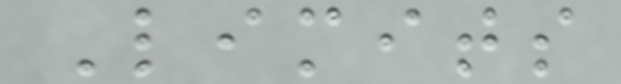Limits
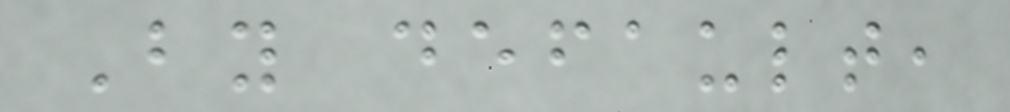By default,
